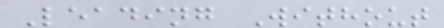Leading Without
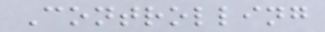Controlling
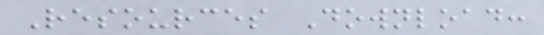Resources Download:
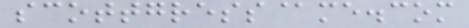scottgress@me.com
